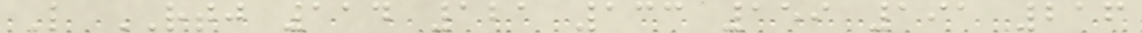L RTJ 114 121 133 159 191 216
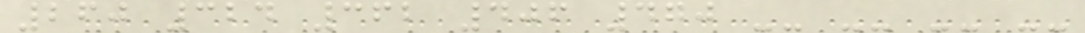260 324 362 406 470 -- -- -- --
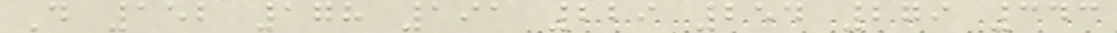D 152 178 191 229 254 279 343
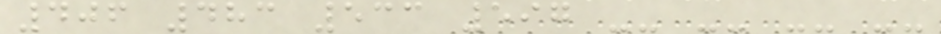406 483 533 597 -- -- -- --
